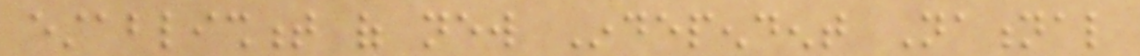establishment of new Independent National
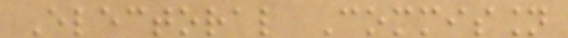Electoral Commission
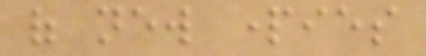of new parties
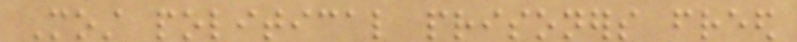Most political prisoners freed
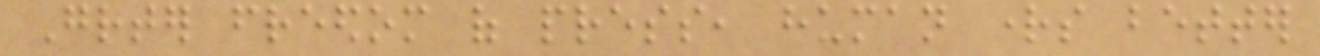Greater freedom of press, human rights better
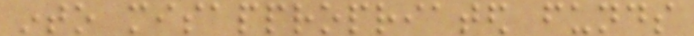into misappropriated funds
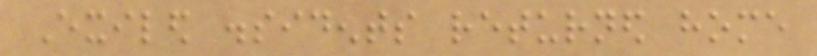Exiled dissidents returned home
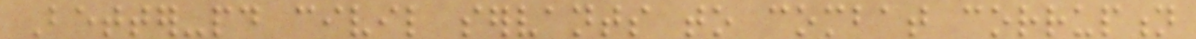Better-paid civil servants to combat corruption
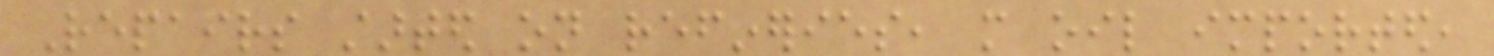Repairs started on refineries, more oil imported,
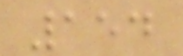154
